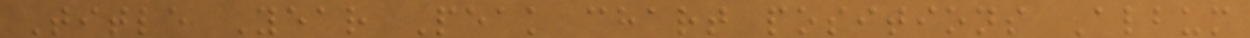Title Year Peak chart positions Album
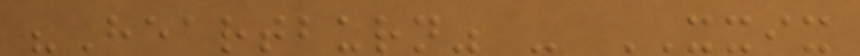"Heartburn" - XXIX
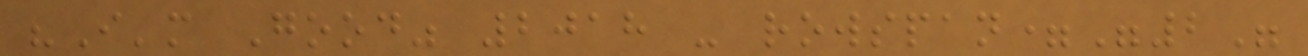"I'm Good" 2018 - rowspan="2"
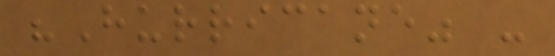"Hurricane" -
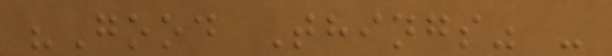"Good Things" -
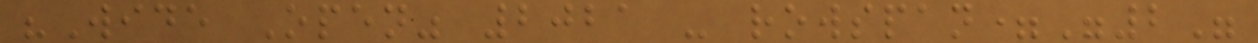"Wide Open" 2021 - rowspan="2"
